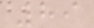89
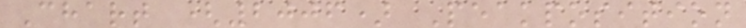Chart (2006) Peakposition
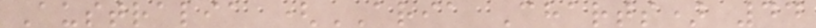Australia (ARIA Charts) 44
